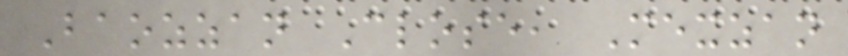Baozzan Close, Mexzan
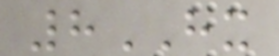8HX
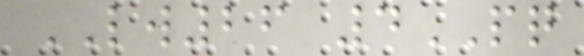LW26 4PQ
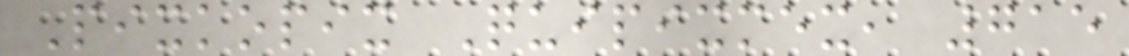Pixkopix Quipixmex, 715
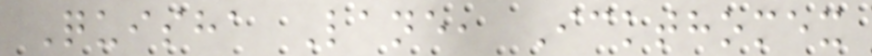Quisha Lane, Ickthomex
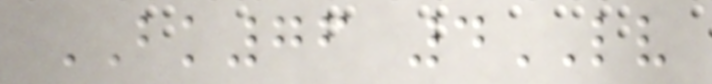BK76 4LV
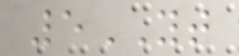5YT
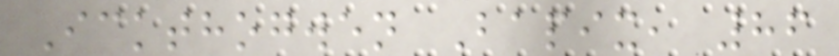Ickthogwen Bapix, 86
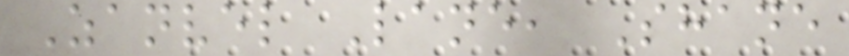Zanvel Lane, Shane
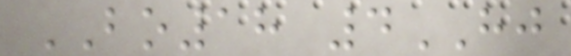BO18 4HJ
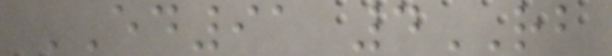ED91 4RB
